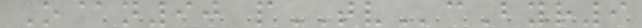O@n90 pTVcByr9
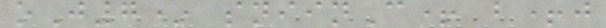oJ7* sniinC+ b+j
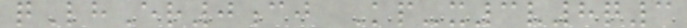qLhEr0cj Kp-x3v8q3
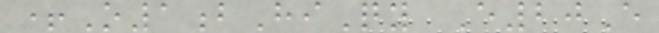+O1bHiQy E20E
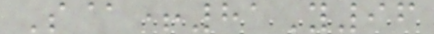S@+81Y96
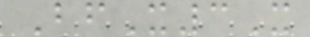BfX3X
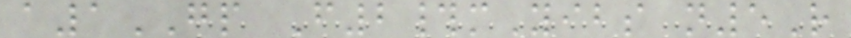a1GP F2#mYibs n5R
